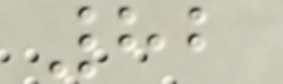82
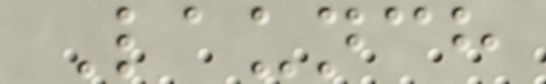Launch
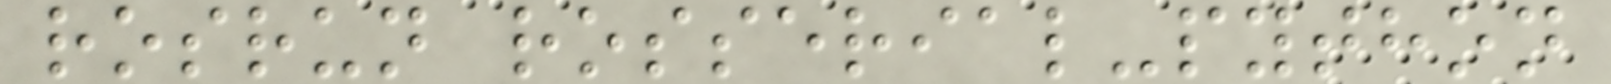rosrun rosserial-python
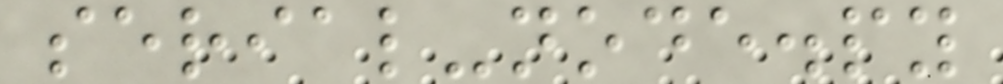serial-node.py
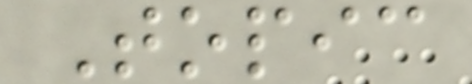Topic
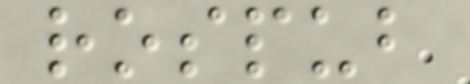rospub
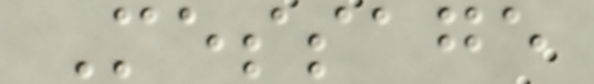Message
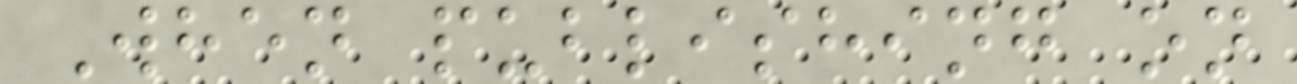When publishing on
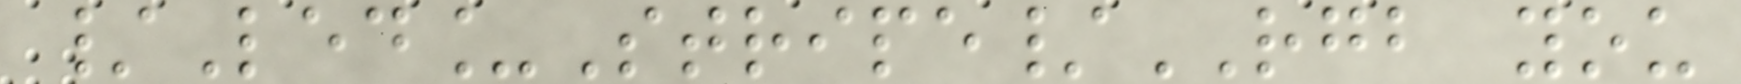/Led_Stripe/RGB you
